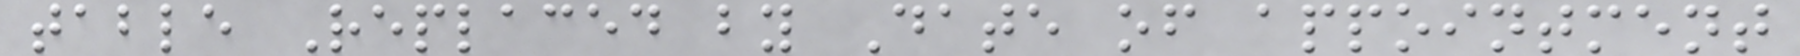table Replaced by Date of appointment
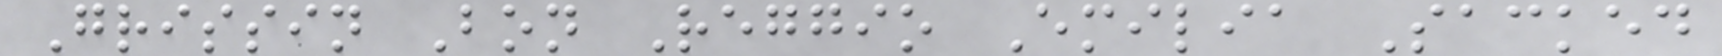Grissin Bon Reggio Emilia Sacked
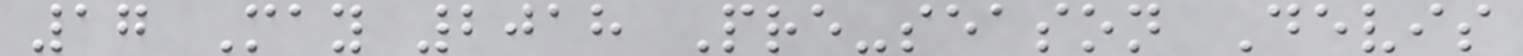17 May 2018 Pre-season Devis
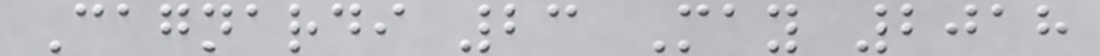Cagnardi 23 May 2018
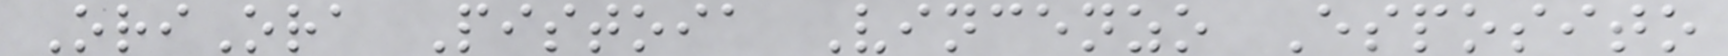OriOra Pistoia Vincenzo Esposito
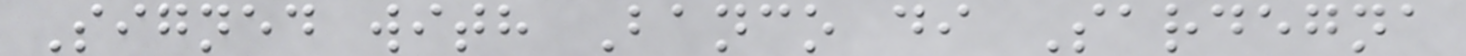Signed with Banco di Sardegna
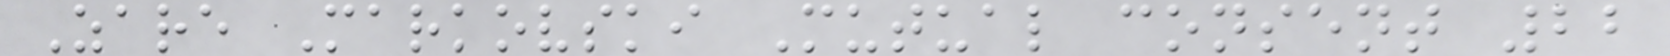Zare Markovski Mutual consent 22
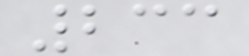233
